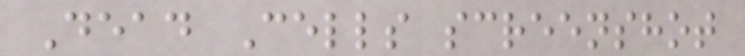Dead Cells screenshot
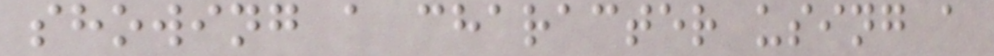showing a character using a
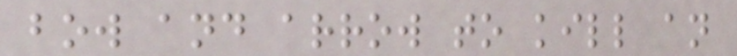bow and arrow to kill an
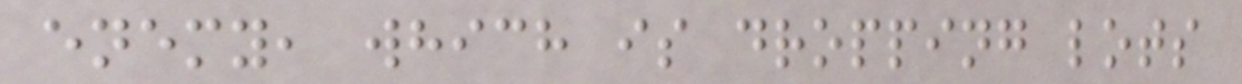enemy, which is dropping lots
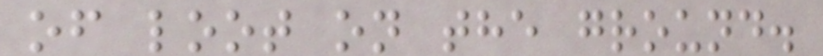of loot on the ground.
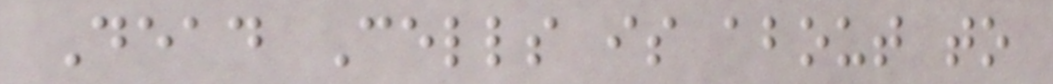Dead Cells is about to
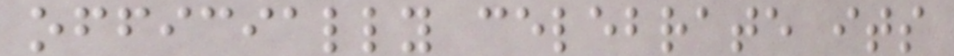officially celebrate its
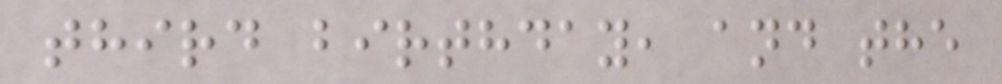third birthday, and the
